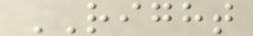RIGHT
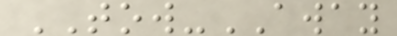TOW-AWAY
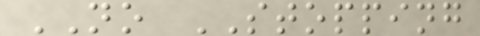NO STOPPING
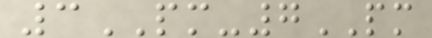3PM-7PM
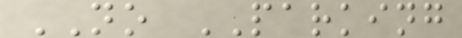NO PARKING
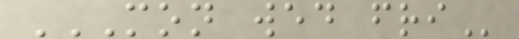MON WED FRI
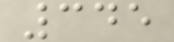345
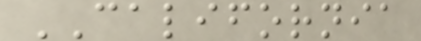CALIFORNIA
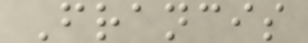Francis
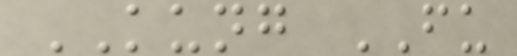KUNG FU
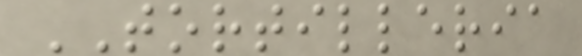TORTILLERIA
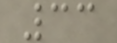33
